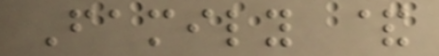Family &
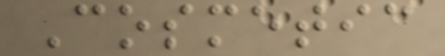Cosmetic
